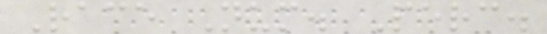Race Num. Perc.
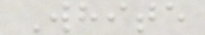White
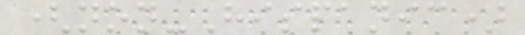(non-Hispanic)
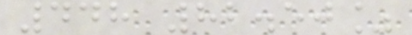448 82.50%
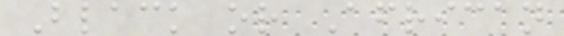Black or African
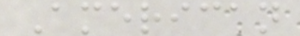American
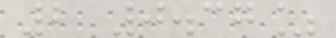2 0.37%
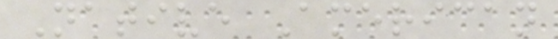Native American
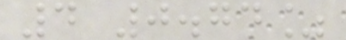4 0.74%
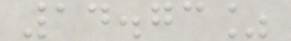14.73%
